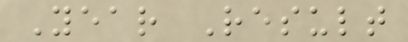Year Result
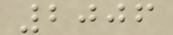2006
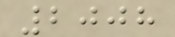2008
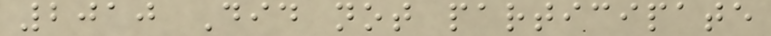2010 Did not participate
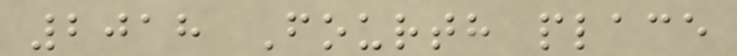2018 Fourth place
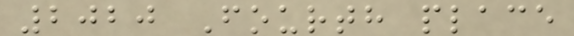2020 Fourth place
